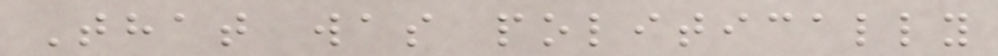That was politically
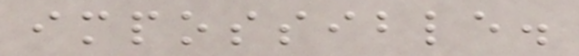impossible.
